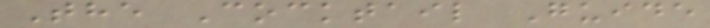The Cocktail Guide
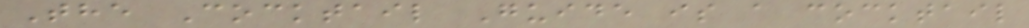The Cocktail Guide is a cocktail
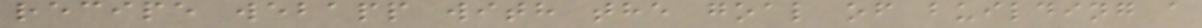recipe webapp with the goal of building a
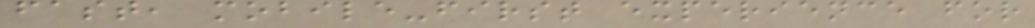fast, mobile-first experience for
